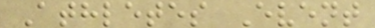Athletes Event
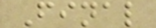Final
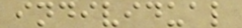individual
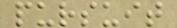pursuit
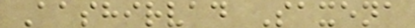Aashirvad Saxena
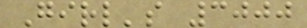Girl's 3000
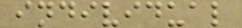individual
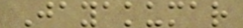Jayakumar
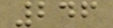246
